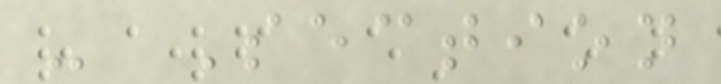- Section
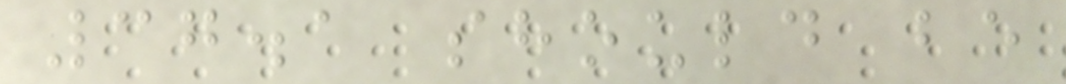37.1 should be
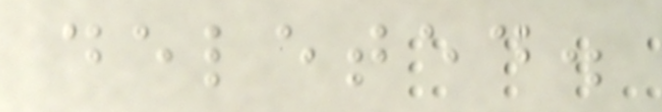deleted.
